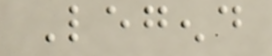Legend
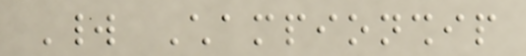World Championship
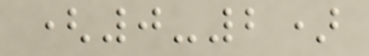(0-2)
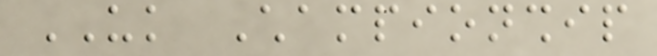UK Championship
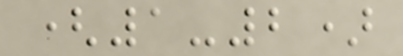(1-2)
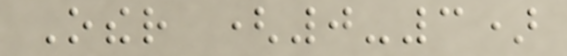Other (0-3)
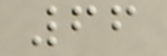66
